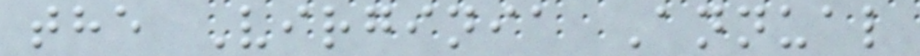the Virginia Annual
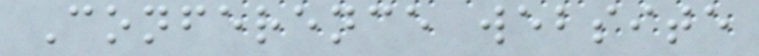Conference website
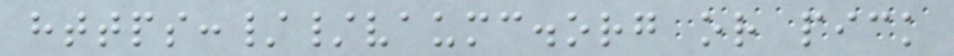https://vaumc.org or pick
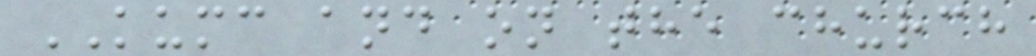KUMC and on the church
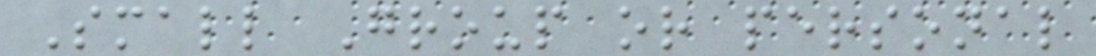Small Group or personal
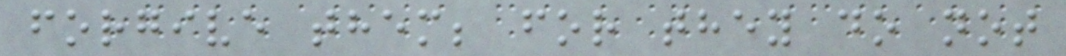forgive them; for they do not
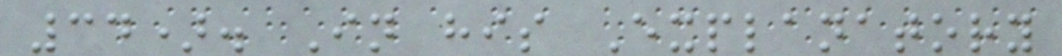34). In his Explanatory
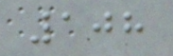108
